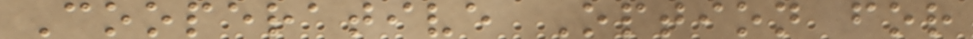Cooperative Option for
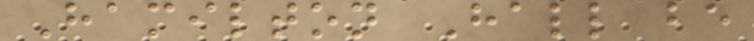Hamilton Hall be
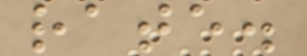rate.
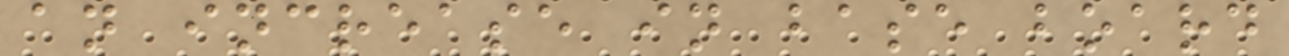an increase in base board
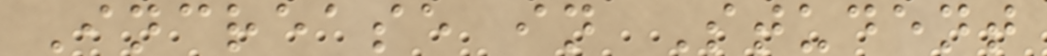Increase in Student
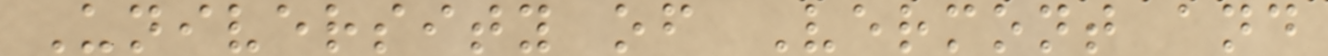University of Vermont and
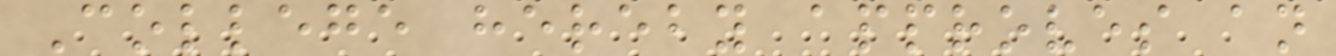College hereby approves an
